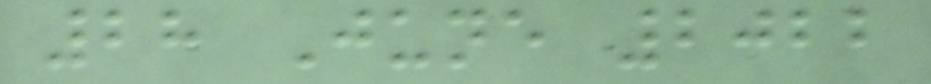28 June 2022
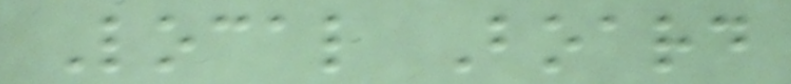Local Board
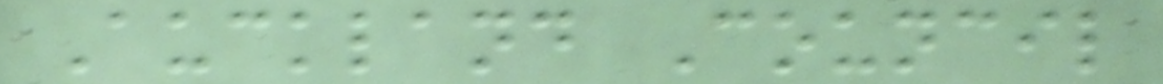Auckland Council
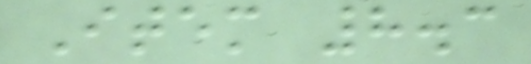Item 8.3
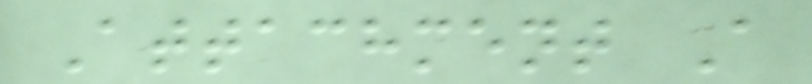Attachment A
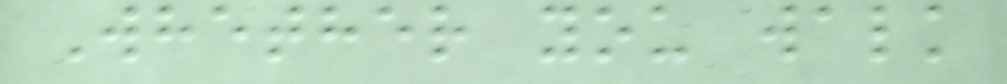Whether you walk
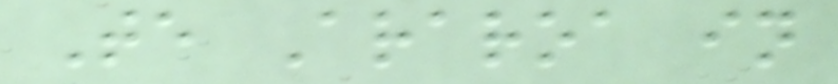Te Araroa in
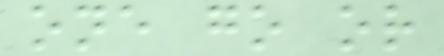one go or
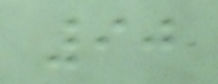90
